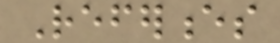References
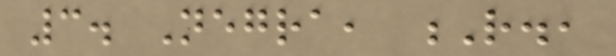3. Negra, R.,
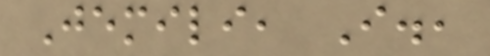Jemili, I.,
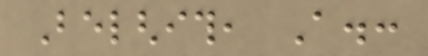Belghith, A.:
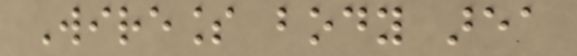Wireless body area
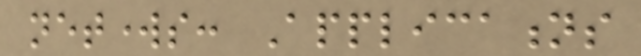networks: Applications
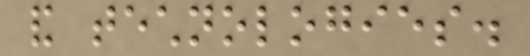and technologies.
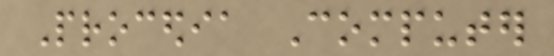Procedia Computer
